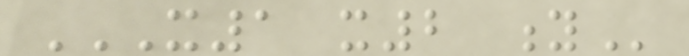X1 X2 Y
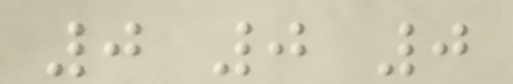0 0 0
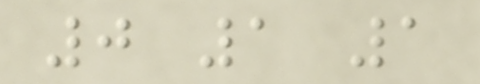0 1 1
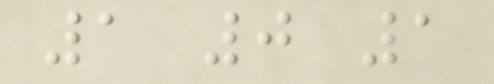1 0 1
